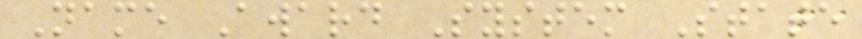Name Award System State
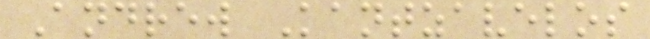Andrew Kantzavelos
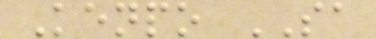Kenpo SA
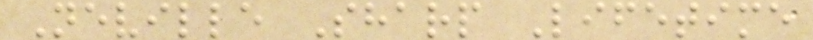Neville Sharp Lifetime
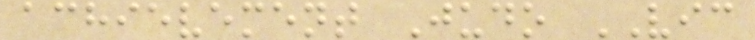achievement Judo VIC
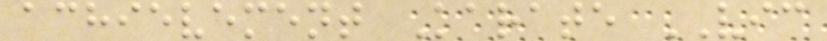achievement Karate VIC
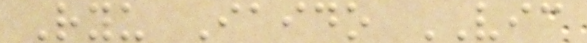Ryu Iaido VIC
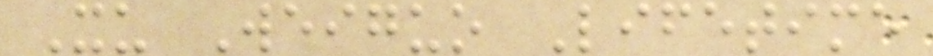Xu Weiguo Lifetime
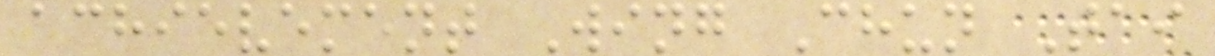achievement Wing Chun Tai
